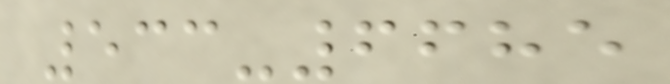533-6685
